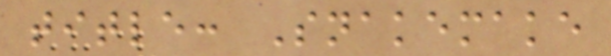title: Snakemake
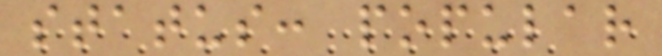status: popular
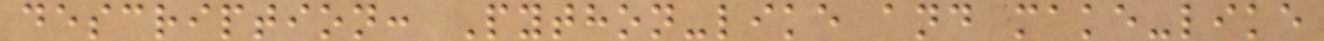description: Python-like and make-like
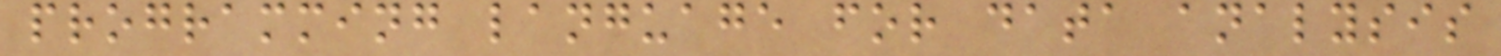programming language for data analysis
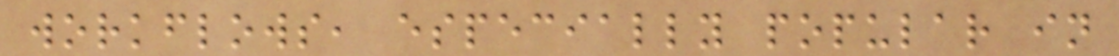workflows, especially popular in
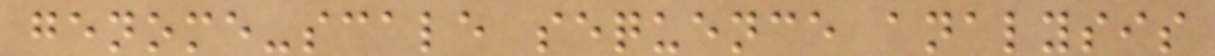genome-scale sequence analysis
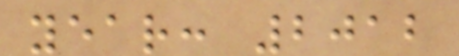year: 2012
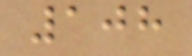108
